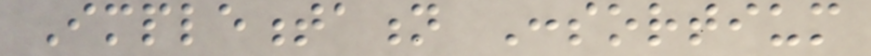Implementation Consortium
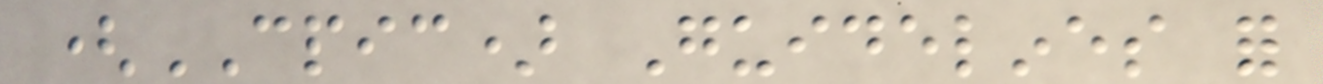(CPIC) Guidelines for
